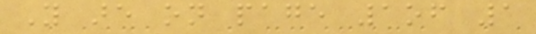You are on page 1of 1
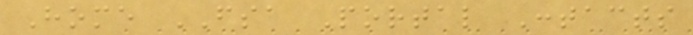Home FSA Portal Contacts
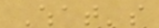What's
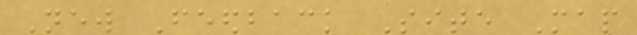New Feedback Site Map
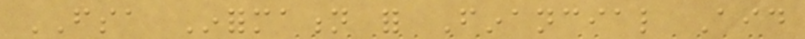FSA Information for Financial Aid
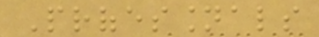Professionals
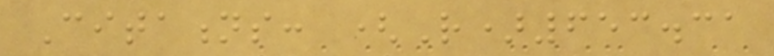Citations: (R)653.31
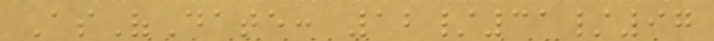AsOfDate: 12/31/97
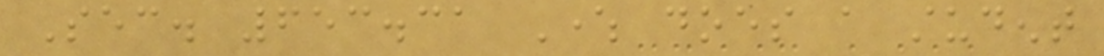Sec. 653.31 Where does a student
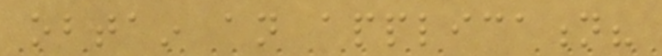obtain an application?
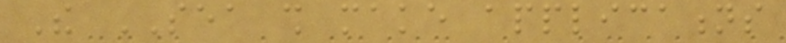The SEA shall make applications
